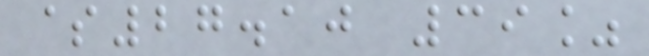$27.10 39%
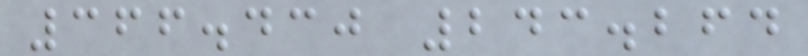366.430 243.264
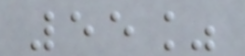55%
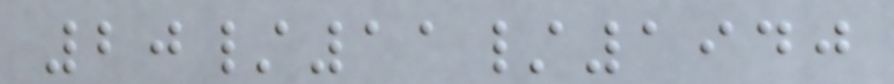20/11/1940
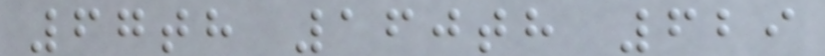67th 160th 629
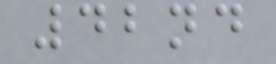42nd
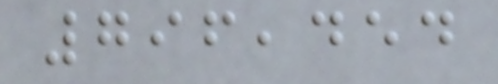796,454
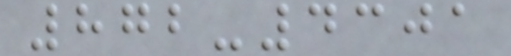872-4301
